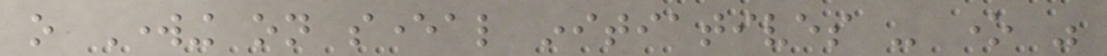o Working on several initiatives - one was
